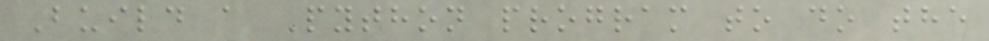Build a Python program to do the
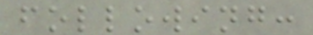following:
